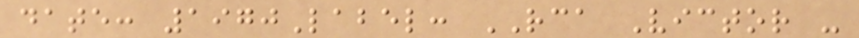date: 1970Label: RCA Victor -
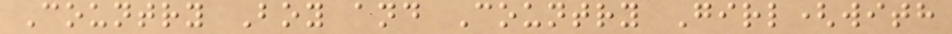Country Boy and Country Girl(with
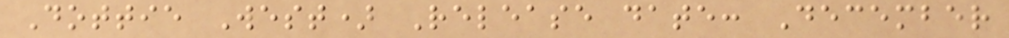Dottie West) Release date: December
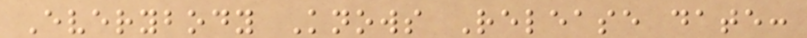Everybody Knows Release date:
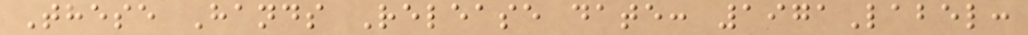These Hands Release date: 1971Label:
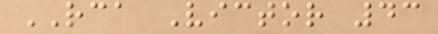RCA Victor 43
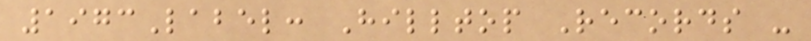1973Label: Hilltop Records -
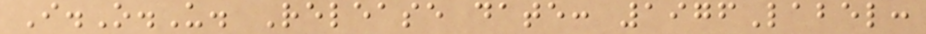I.O.U. Release date: 1976Label:
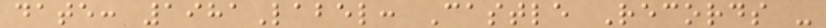date: 1981Label: Castle Records -
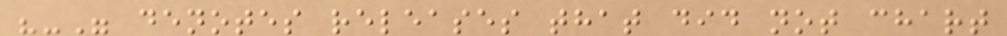"-" denotes releases that did not chart
